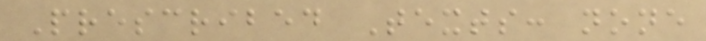Prescribed Texts: none
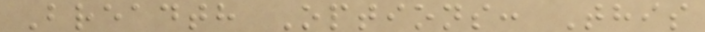Breadth Options: This
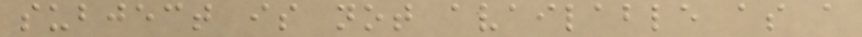subject is not available as a
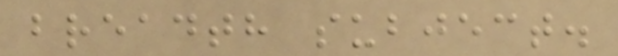breadth subject.
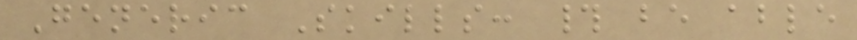Generic Skills: # be able
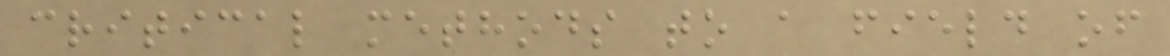critical methods to a field of
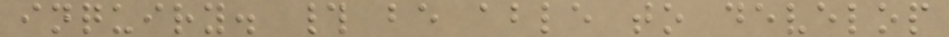inquiry. # be able to develop
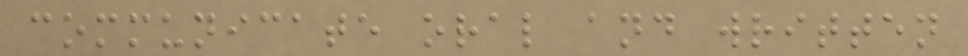communicate oral and written
